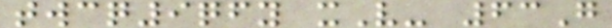twcq9qfy xV- 63G
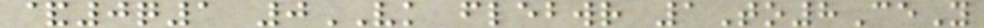&0q1 0VK flebwr 1To8CeY
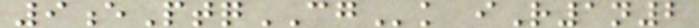9ePtqCGk iR1n2
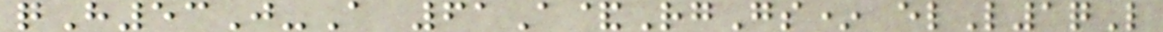qH53J-A 61A&RgGs* elL1qL
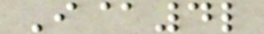I@4l
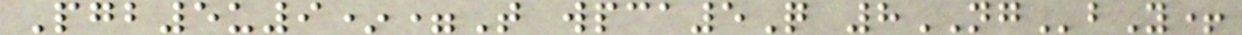Pgb5u9*=T wpca5Q 8NGbY+
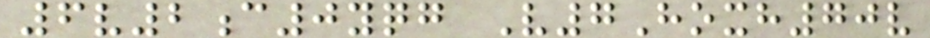6v2c0yqg V7Hoxh70v
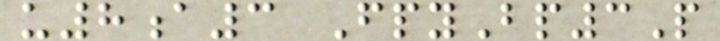u8a3 FpyBp3P
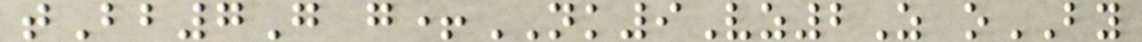tBb7G g+NK9Vz2Z oBY
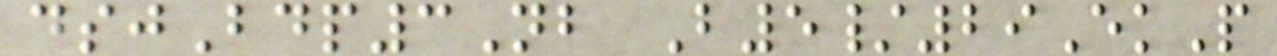dsjBdp3Nb B5/29EkP
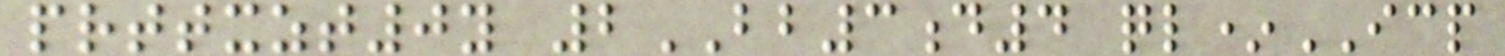prttxzt0y 2BB3d4 ql*ICP
